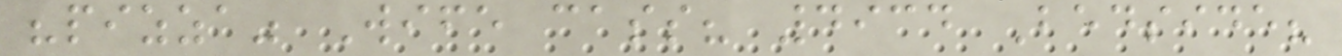"pizza" Wife cass? 4934 Bedside?
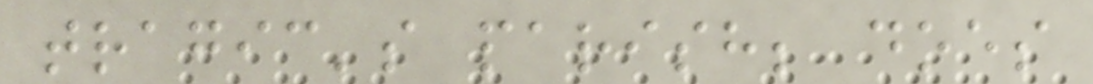tragic's parish; does
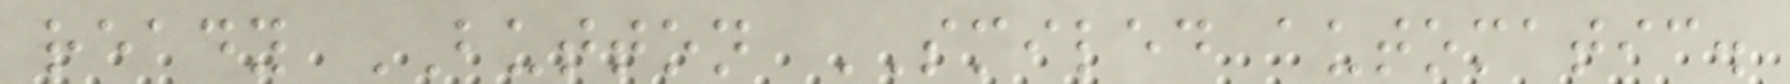ready BUTTON SMILED automatic.
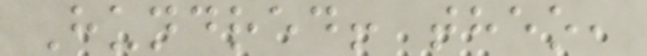Hundred! theo,
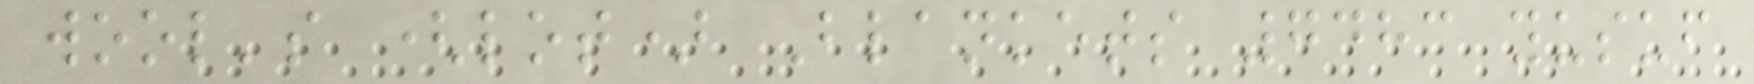wool's (lot) Blankets 7483 yusuf
